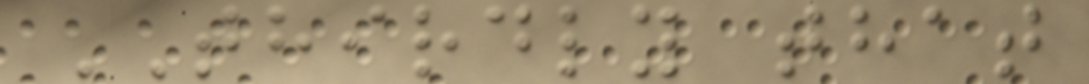THIRDLY that
